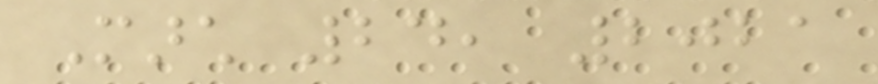March 24, 2021
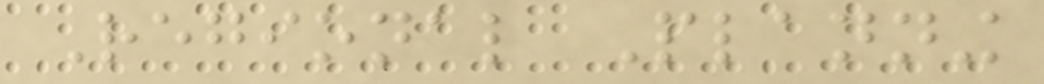Regional Planning
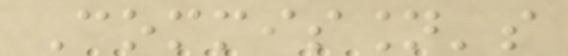Commission's
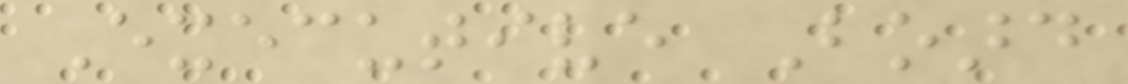Executive Board
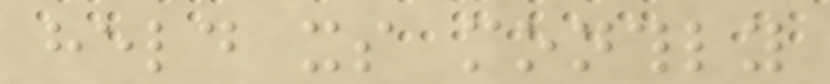held its monthly
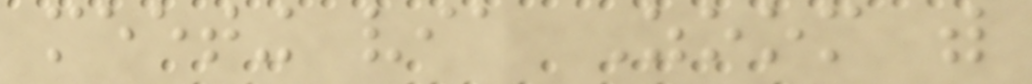meeting via Zoom with
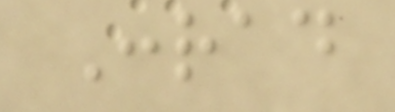Conrad
